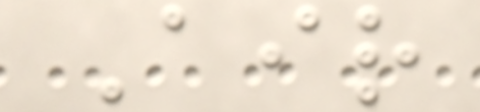Air
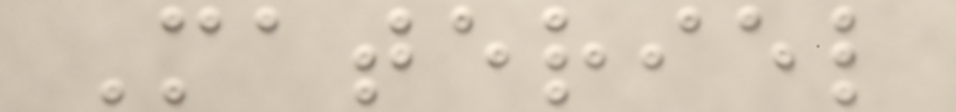Materiel
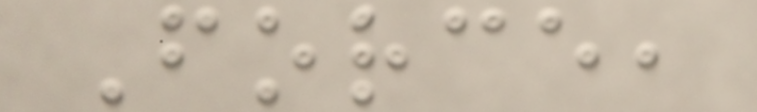Force,
